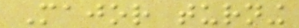Major turning
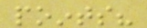points?
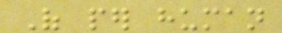Of per human
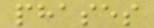phases
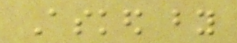Asked by
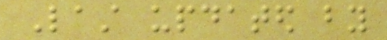Last updated by
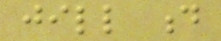jill d
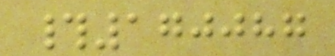#170087
